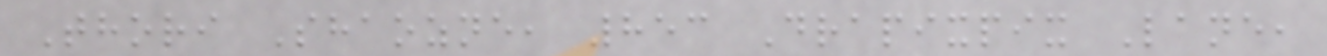Thori Shaozne, 853 Drapixpix Lane,
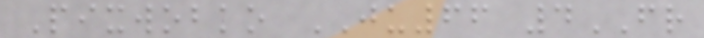Pixwobko JU66 4FR
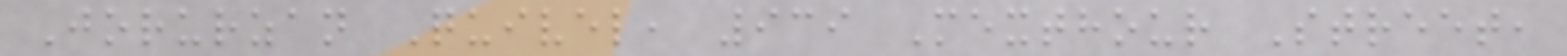Jorurzan Quivel, 939 Mexthour Street,
